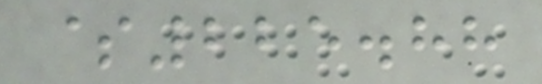$225.88
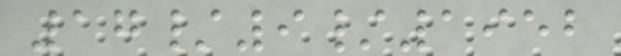17/9/1952
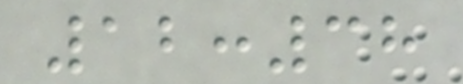12:38
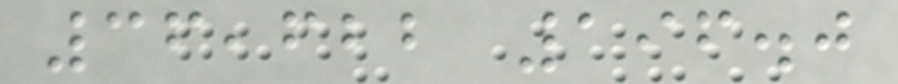36,622 196.0
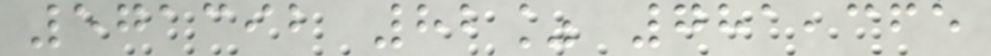571392 82% 781,365
